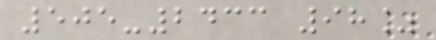505-2433 98%
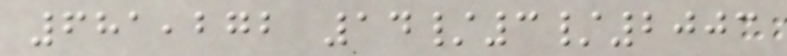681,272 14/3/2003
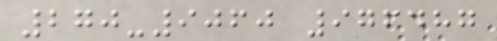270-9060 976487
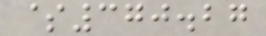$370.27
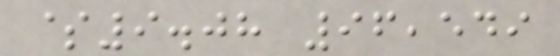$9.08 96,549
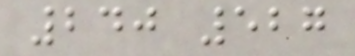240 527
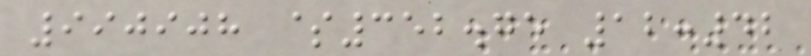990908 $352.75 12:42
